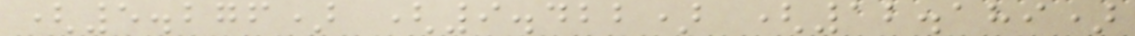(5.276) (9.422) (12.189)
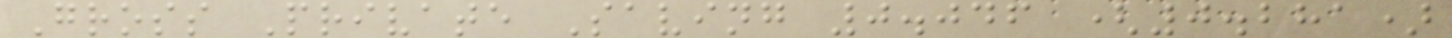Gross Private Saving 0.046 (0.281)
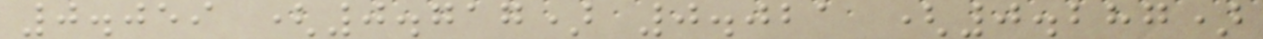0.059 (0.717) 0.021 (0.287)
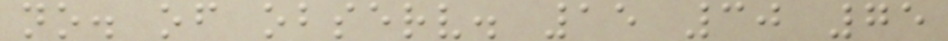no. of observ. 15 30 75
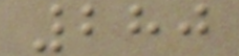280
